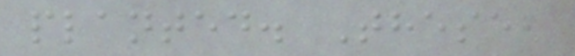planted. These,
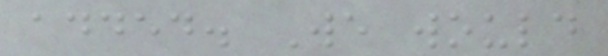added. We would
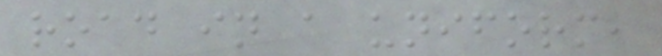road in a uniform,
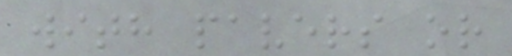with pavers or
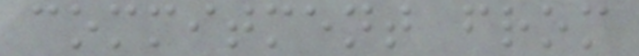commitment from
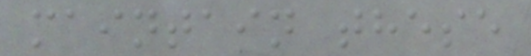maintain these
